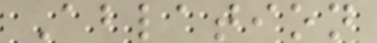Ablation
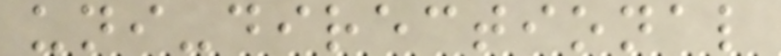uni-directional
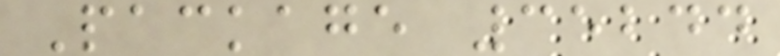Package 35244
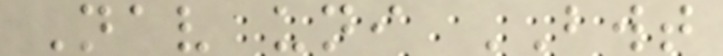Nav uni BWT
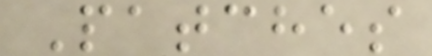Patches
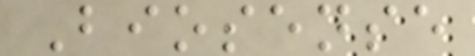Biosense
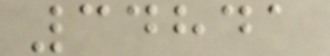34841
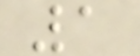1
